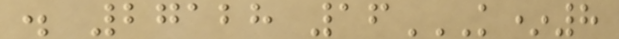. 27128 16K*8
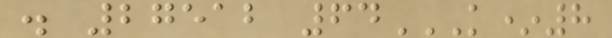. 27512 64K*8
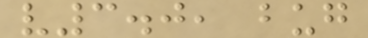v3.0, bug
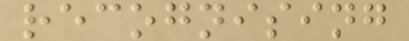recognising
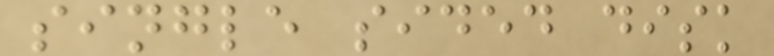single sided disk
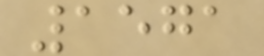1571
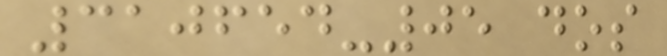310654-05 dos
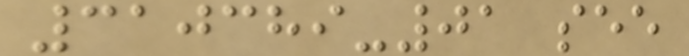310389-01 see
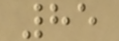85
